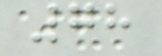78
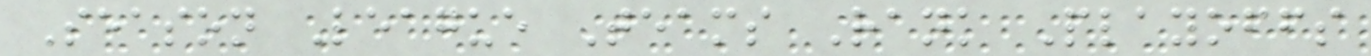Season League Teams Rank Playoffs
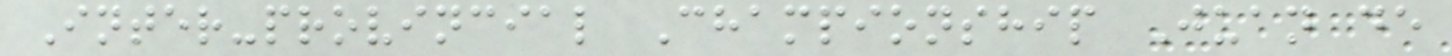Inter-provincial Championship Juan de
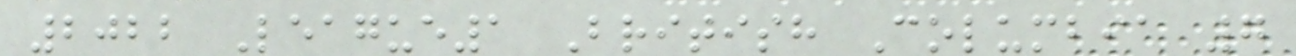2022 League1 British Columbia 7
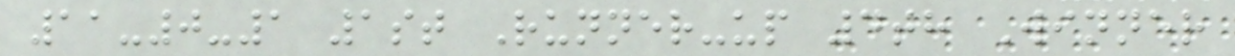11-0-1 1st Runner-up 4th Winner
